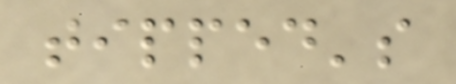tipped's
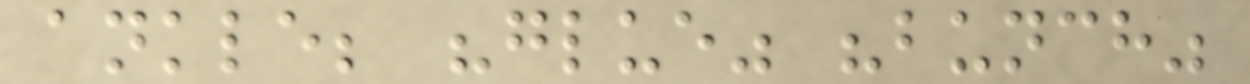ankle; "glue" "bunch"
